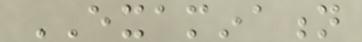EXAMINATION
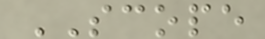SCOPE
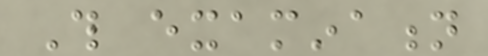This examination
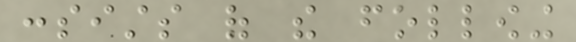consists of the following
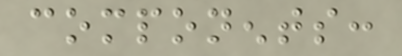components:
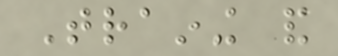Training and
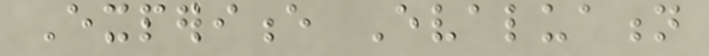Experience Evaluation
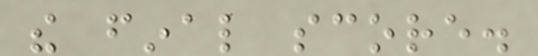the final score.
